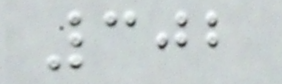302
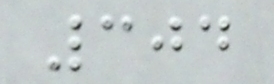304
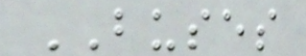BUSES
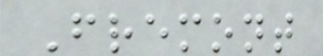Fremont
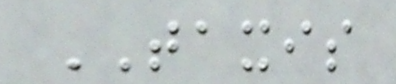TAXIS
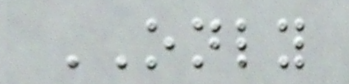ONLY
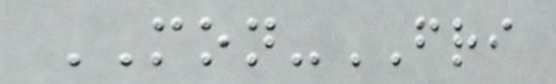MON-FRI
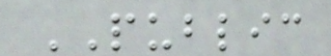PUBLIC
